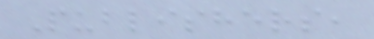Publishers,
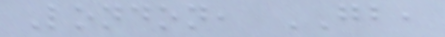London, GB,
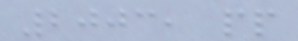2003, pp
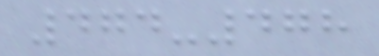474-478
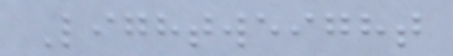Lightweight
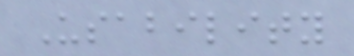Usability
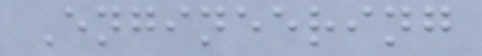Engineering
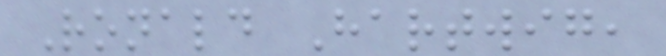Ronald Hartwig,
